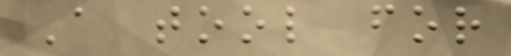A tool for
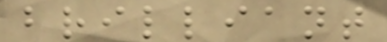brilliant
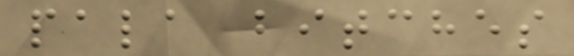pala bitches
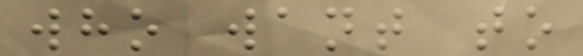who want to
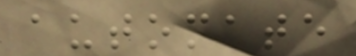automate
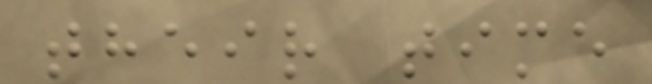their time
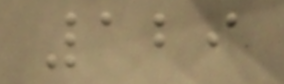129
